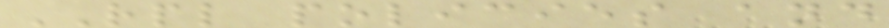RPL policies and
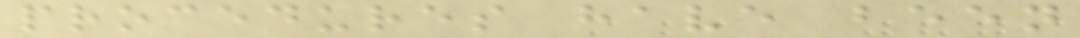procedures have been
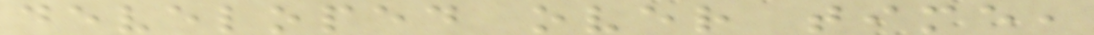developed over time,
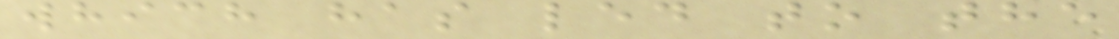which has led to the
